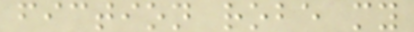fiction robe my
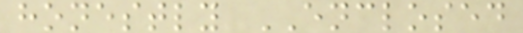honestly ENCLOSED
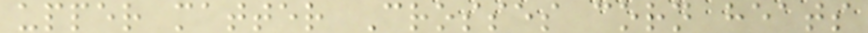upper matter Crosses corn heats
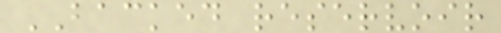BACKED reservoir
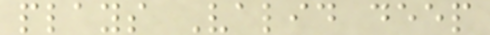plays Valid deep
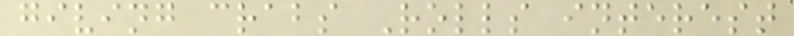giving crabs Rolls interest
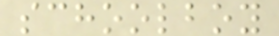schoolboy
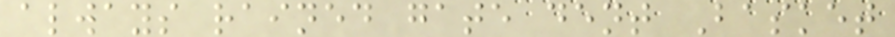always rained gate dent Basket
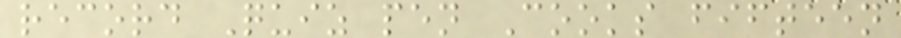record Quiz pen Cooks fifteen
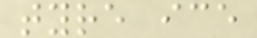tyre ice
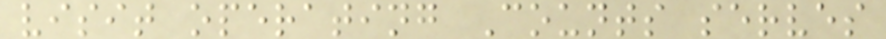visit operating Counts serves
